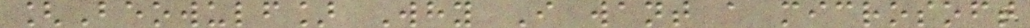[Beowulf] Why I want a microsoft
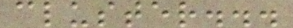cluster...
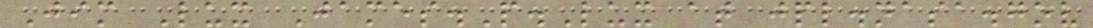Jim Lux James.P.Lux at jpl.nasa.gov
